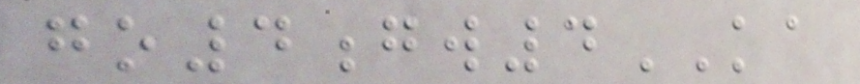go4gw4KA
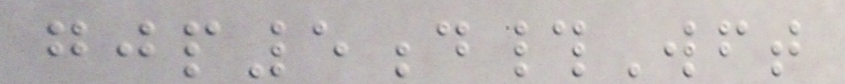gjp5d#Wft
